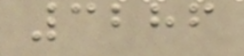3286
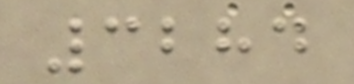3284
